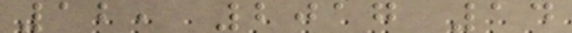12, 2017 14
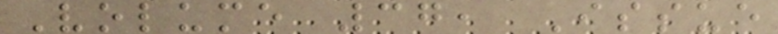Volume 37, Issue
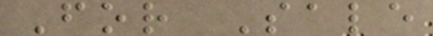For Sale
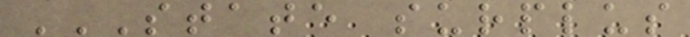STATE SURPLUS
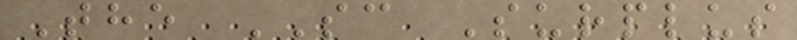The SC Surplus
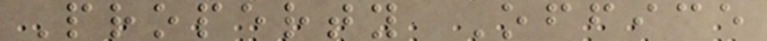Property Office
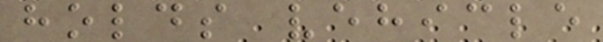holds vehicle
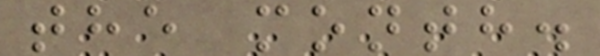the month.
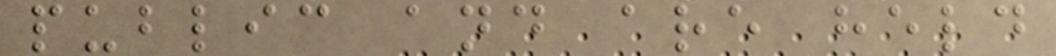public and are held
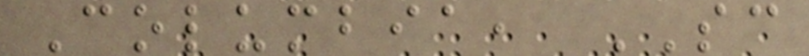Columbia, SC
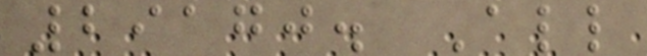29170. All
